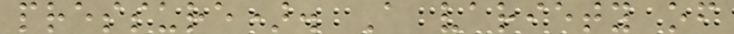pressure). A variety of
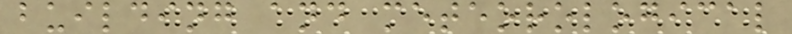building and meteorological
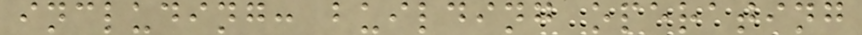including: building operating
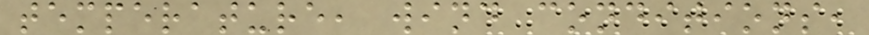temperature, wind conditions,
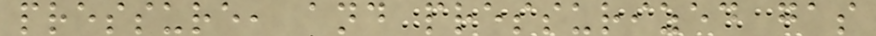pressure, and pressurized gas
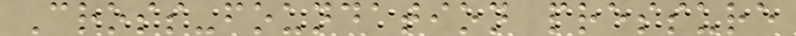Cross-foundation pressure
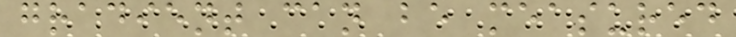gradient can be measured
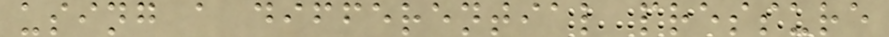using a differential pressure
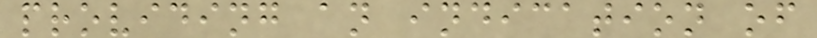providing an indication of
